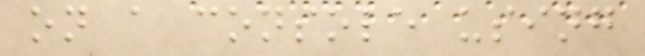on a console using
